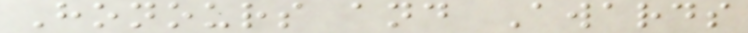Honours and Awards
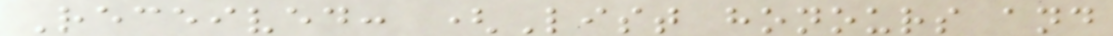Received: (List honours and
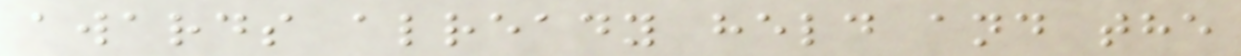awards already held and the
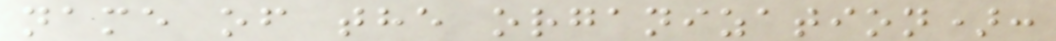name of the organization):
